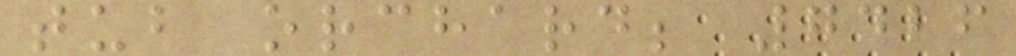tub orchard; 7426
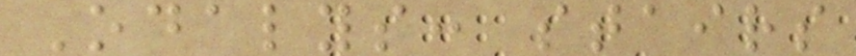Odalys: stairs
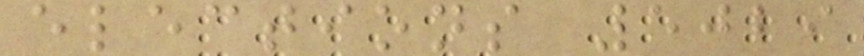elections 5029
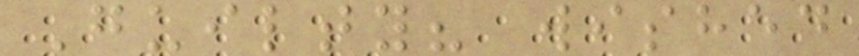Guilty? wished
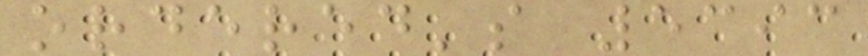ordered's 5393
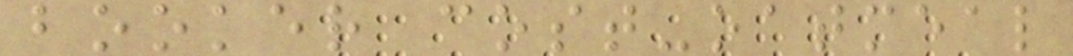booker cost-oatmeal
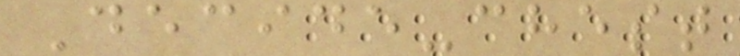Decide-chest
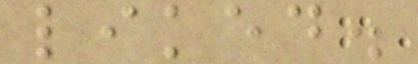liked.
